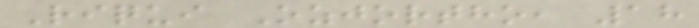Riqui Ozjortho, 18
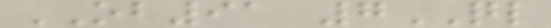OB91 7QL
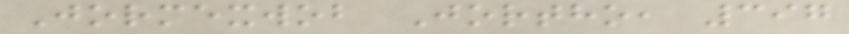Jormexwob Jortho, 397
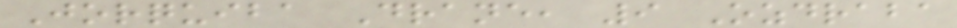Jorquiba Drane, 9 Ozdraba
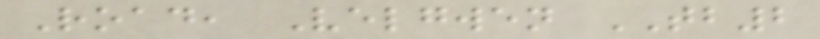Road, Velgwen TB2
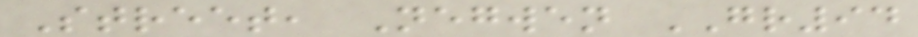Street, Negwen GR94
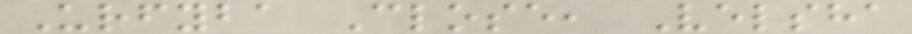Urfyba Close, Velsha
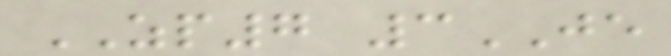ZP7 3JE
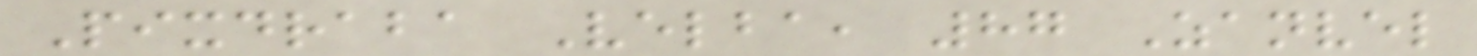Pixdraba Velba, 87 Zanvel
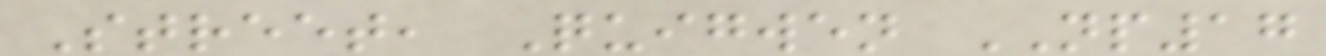Street, Quigwen NP17
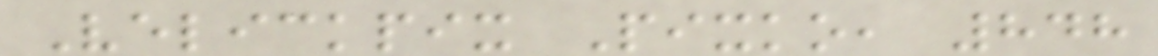Velickpix Pixko, 848
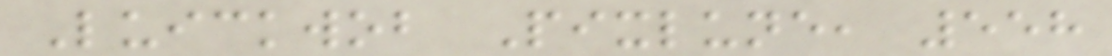Luickwob Pixlune, 558
